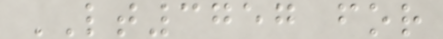LT3757 for
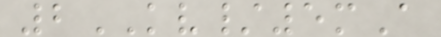2KV/5mA
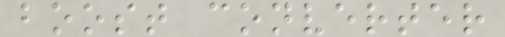boost converter
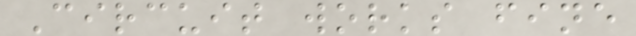Circuit works fine
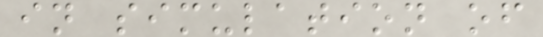in simulation of
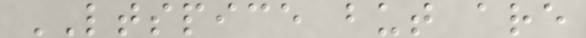LTSPICE but are
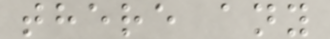there any
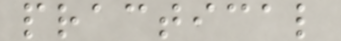practical
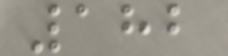182
